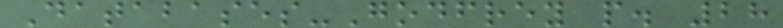Databases-Godfrey p. 28
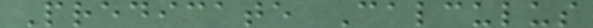Predicate Calculus
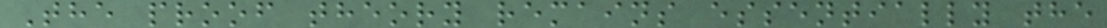The proof theory remains essentially the
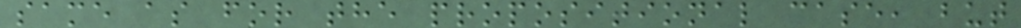same as for the propositional case, but
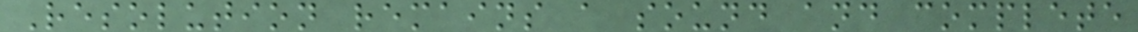Resolution remains a sound and complete
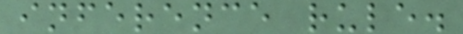inference rule.
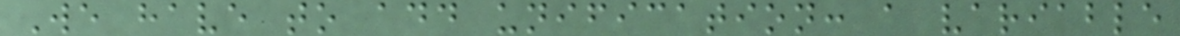We have to add unification: a variable
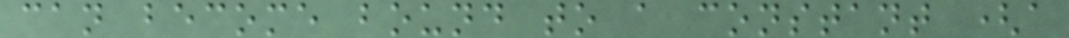can become bound to a constant (a
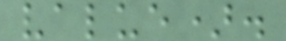value).
